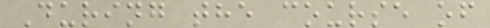During the course of
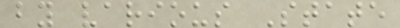by various State
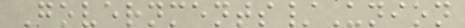Governments/Union
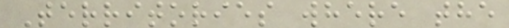Territories where the
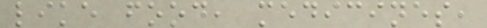like food, medicines,
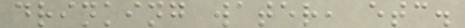drinking water, etc.
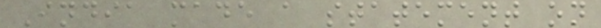India made a statement on
